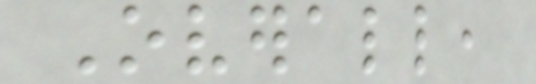Overall,
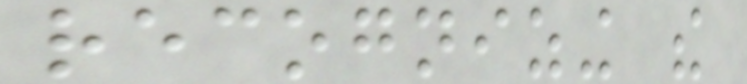recognizing the
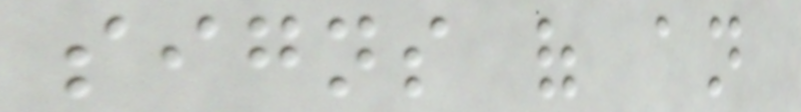signs of an
